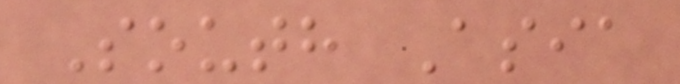South Asia
